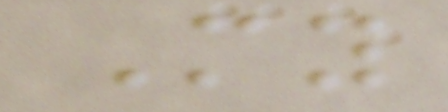My
